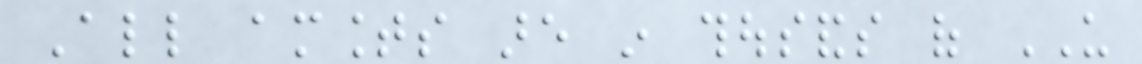All amounts are in thousands of US
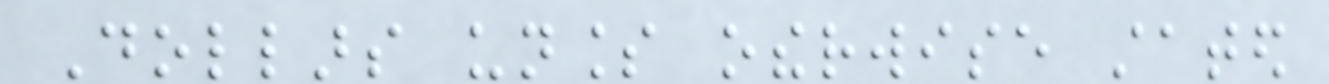Dollars unless otherwise stated
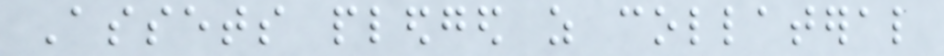Assets pledged as collateral
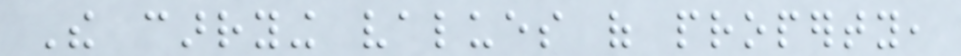The carrying values of property,
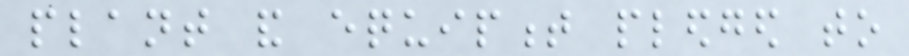plant and equipment pledged to
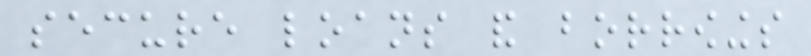secure loans and borrowings
